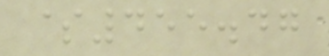$455.47
